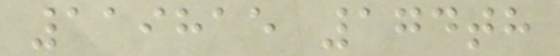119815 174th
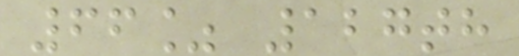66% 127th
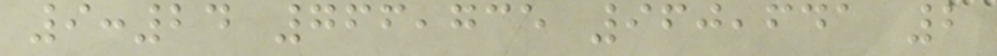9:24 766,735 960,641 2
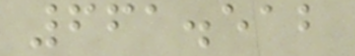661.512
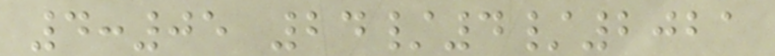4:05 24/4/2021
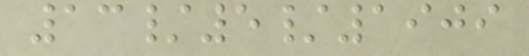13/5/1909
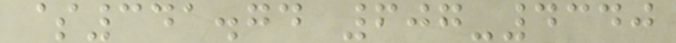$341.74 607-4340
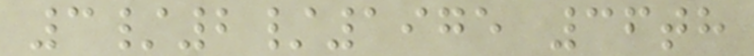3/2/1975 36th
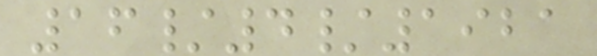16/4/1921
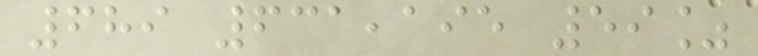689 631,195 59%
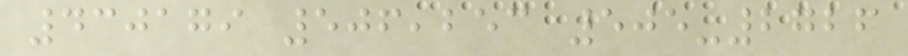430179 506,253 505-2726
